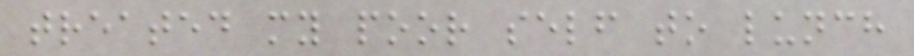treated my poor self to lunch
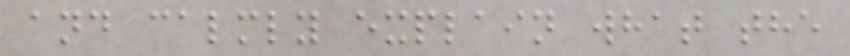and calmly explain what the
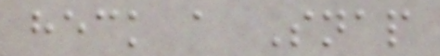heck a Snap
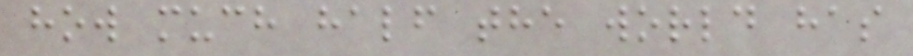how much half the world has
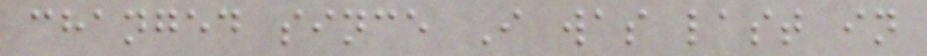changed since I was last in
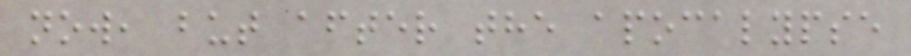now, but after the apocalypse
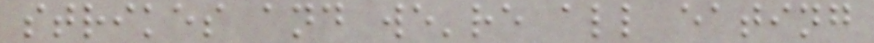strikes and we're all eating
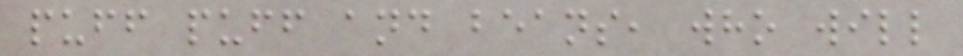puff puff and beans, who will
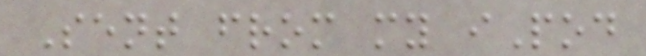Sent from my iPod
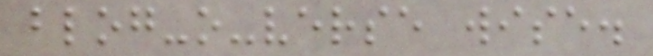blog-o-verse wise.
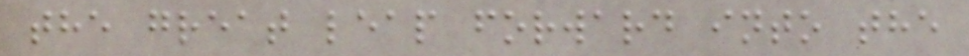the great leap forward into the
